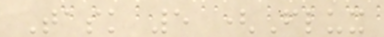Task 5 (Flux
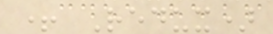+ Redux)
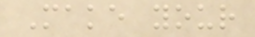Make your
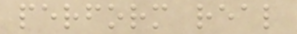perform real
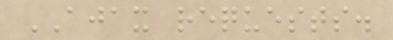AJAX requests.
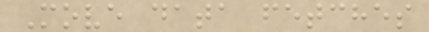Move data fetches
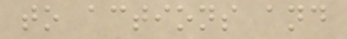to actions and
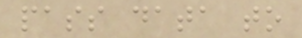pass data to
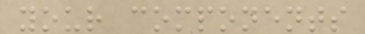your components
